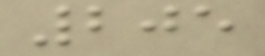205
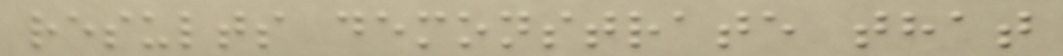results demonstrate that
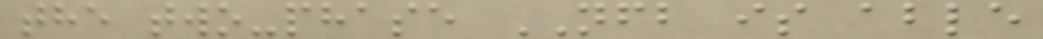the two-phase NFB is able
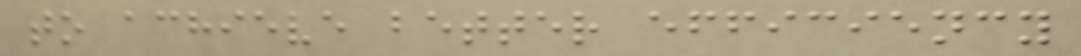to achieve better efficiency
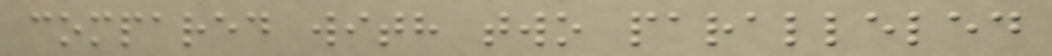compared with two paralleled
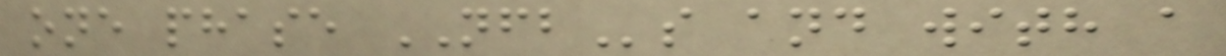one phase NFBs and with a
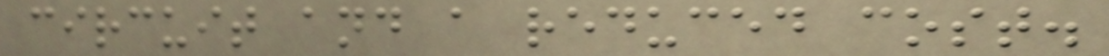circuit and a reduced cost.
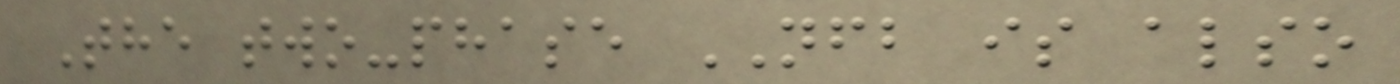The two-phase NFB is also
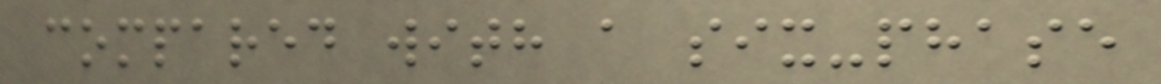compared with a six-phase
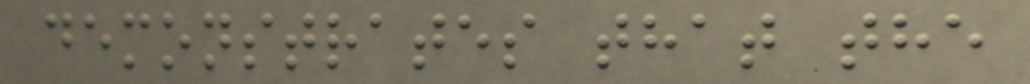demonstrates that the
